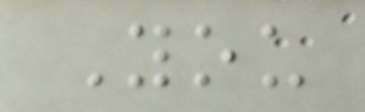You
